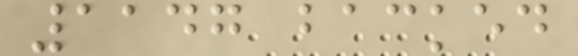1147 backed
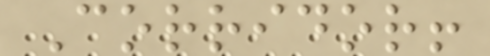Corridor!
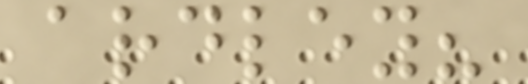ardley?
